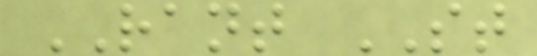RANT ST
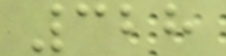328
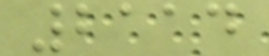2114
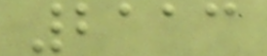2113
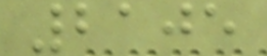2105
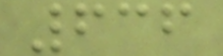636
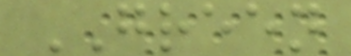GREEN
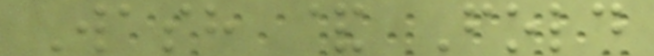Wash & Fold
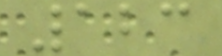123
